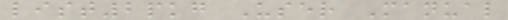list2pkg User Manual
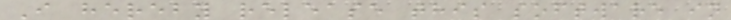I hereby release this software in
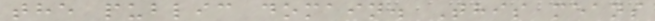the public domain. This means
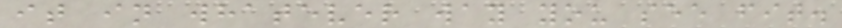it in whatever way you see fit.
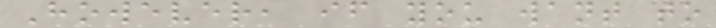However, if you want to
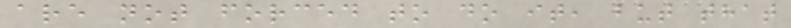are not forced to do it, but that
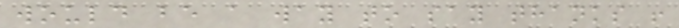would be a way to say thanks !
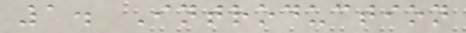1. Introduction
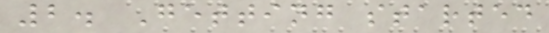2. Getting started
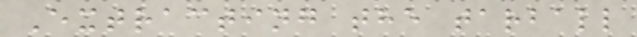Extracting the tarball
